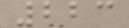223
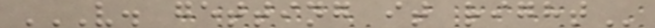V. GETTING IT RIGHT
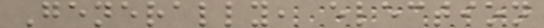Generally, election
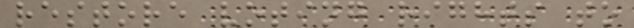restore voting rights to
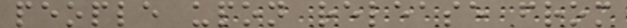people upon release from
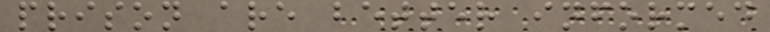prison are better informed
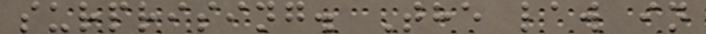surprising. The law in
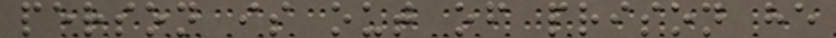person is out of prison he
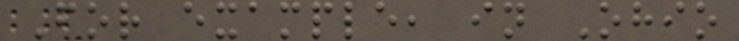For example, in Ohio
